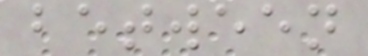between
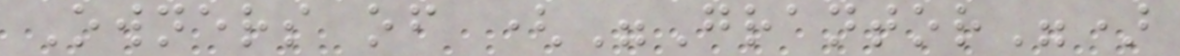Owners of ("Grantor")
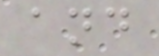and
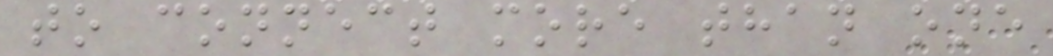to connect more than one
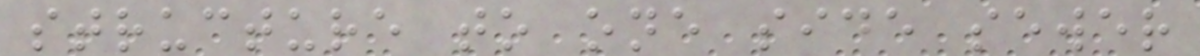structure to one side sewer
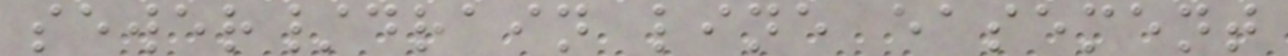sewer/drain line easement
